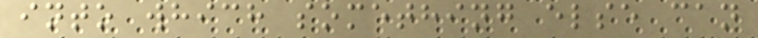into which something else can
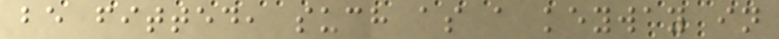be fitted, such as a keyway in
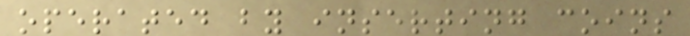operated by inserting coins
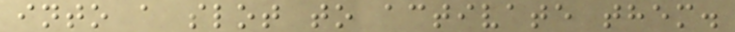into a slot to activate them.
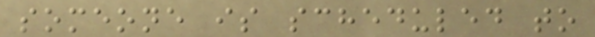someone is scheduled to
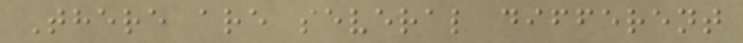There are several different
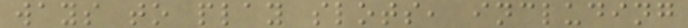ways to play slots, including
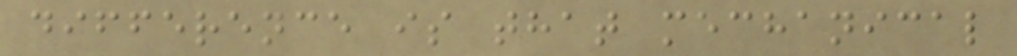difference is that mechanical
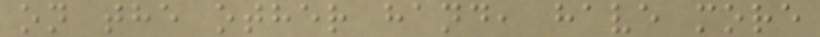on the other hand, have more
